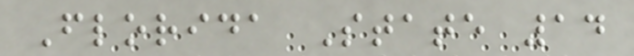Florida State 14
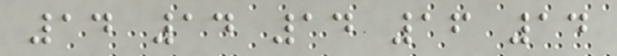14 14 14 16 14
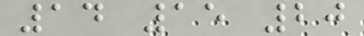14 15 20
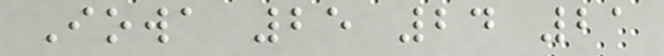Iowa 25 24 21
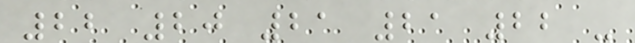22 20 21 21 22 -
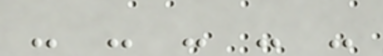- - - - -
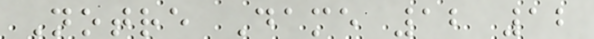Notre Dame 12 12
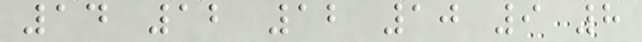14 12 12 10 9 8
